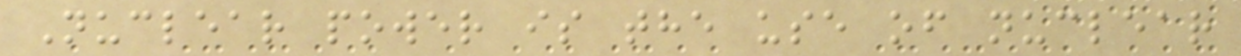Nuclear power is the use of nuclear
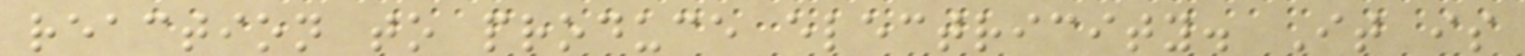reaction to produce electricity. It is
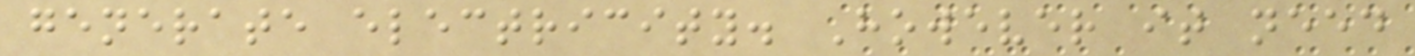generate electricity. However it need
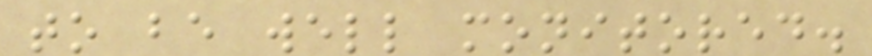to be well monitored.
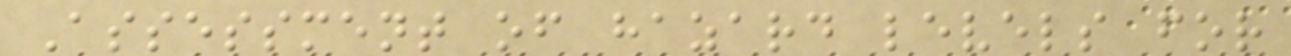Assessment of hazard levels for
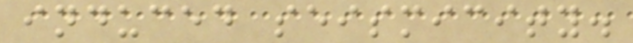induced seismicity.
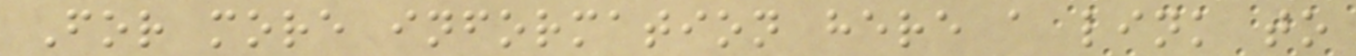For more information here a link to
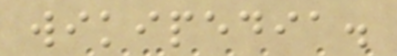wikipedia.
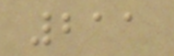211
